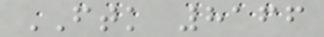FTK 8166
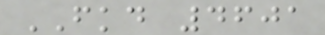FKD 4601
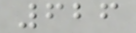626
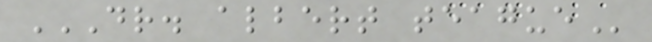DR. ALBERT TEAGUE
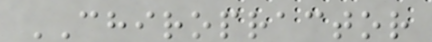CHIROPRACTOR
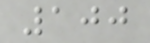100
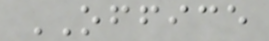OFFICE
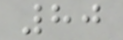80
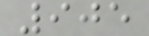905
